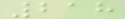218
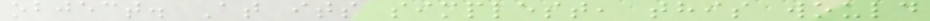object. At its simplest, this would
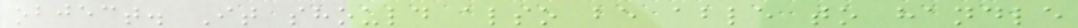object. It should also be able to handle
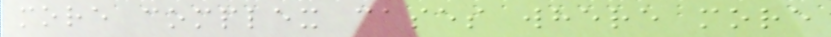more complex cases where more
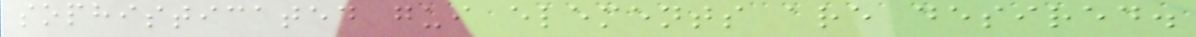sophisticated gui elements are desired.
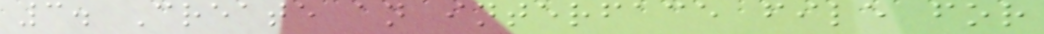3. Create an interface file for
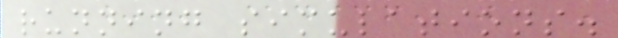running simulations.
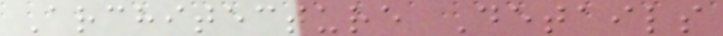Architecture Details
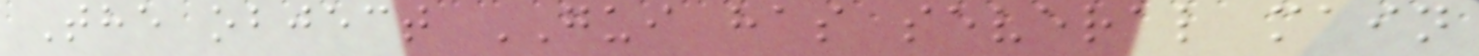The object GUI has several main
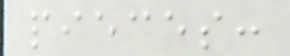pieces:
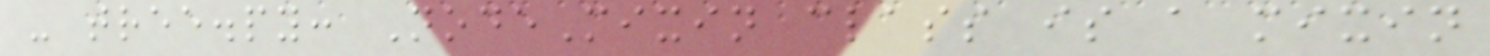- tree.py: NodeMixin class is a mixin
